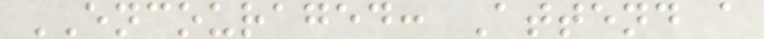ENCOURAGED: Attend a
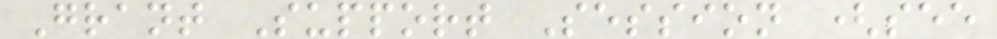Grant Support Session (see
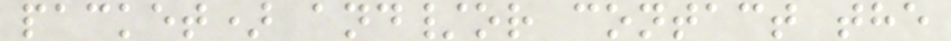packet) and/or contact the
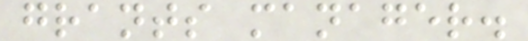grants manager.
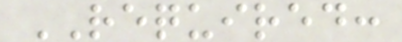REQUIRED:
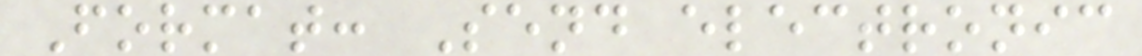Format: Send electronic
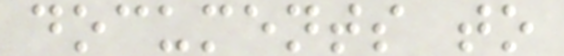documents to
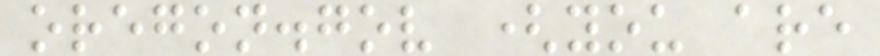oregon.gov (you are
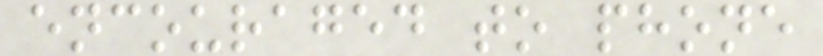encouraged to phone
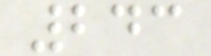243
